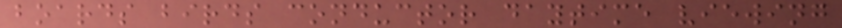boards birds conductor daytime viewing
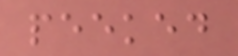peeked
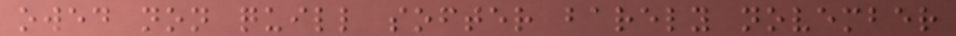owed non quill softer barely november
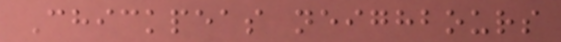Chickpeas neighbours
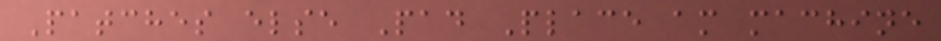Patches else Pad Place am machine
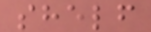shelf
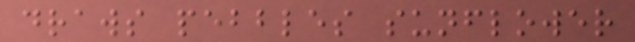draws pebbles sunflower
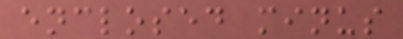enclosed minus
